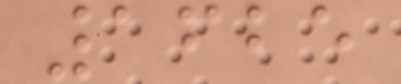1625
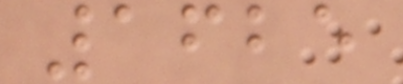1625
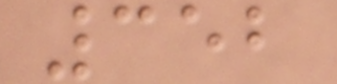352
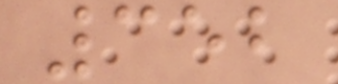352
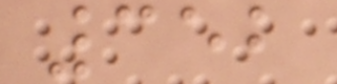352
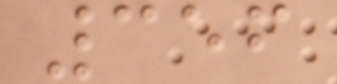356
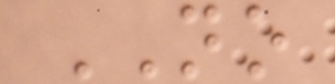NO
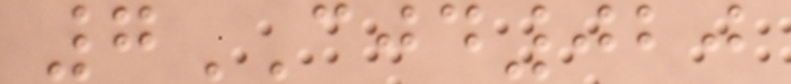7CJD020
